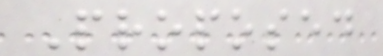Proposed
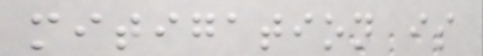mitigation is
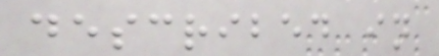described in
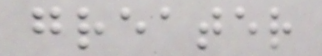greater
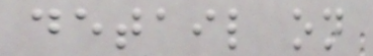detail on
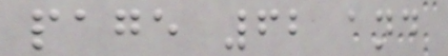page 62 and
